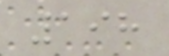198
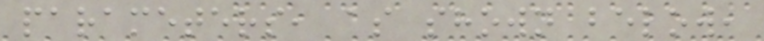parameters, as shown below,
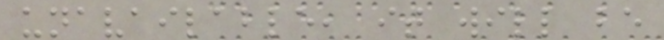unavailable, it will be
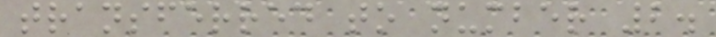transferred to number 2.
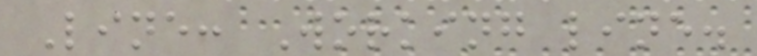Line: Working line.
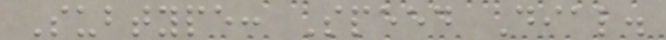Subtype: Speed Dial.
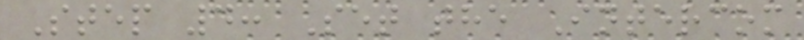Step 4: Set the Intercom
